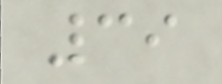39
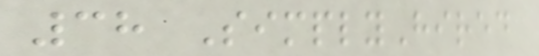38 SimplyHired
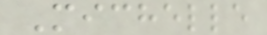Michelle
